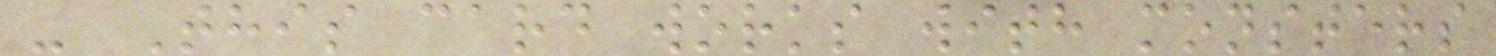- This card works with monsters
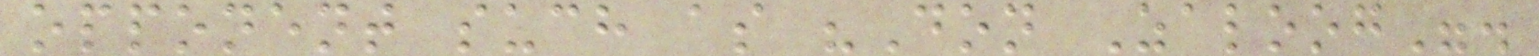opponent such as "Don Zaloog".
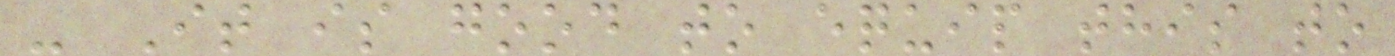- It is good to equip this to
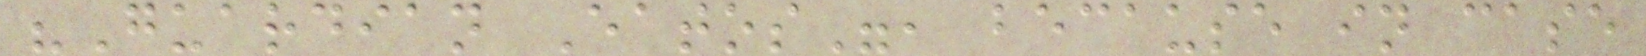"Guardian Eatos", because in case
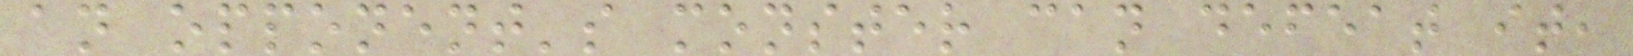an opponent's monster can defeat it,
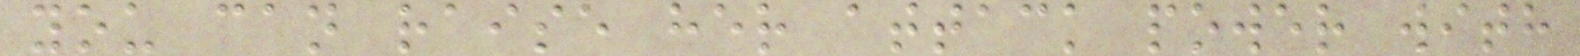you can raise her attack power with
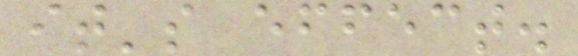it's effect.
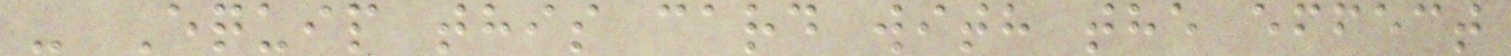- Equip this card with the effect
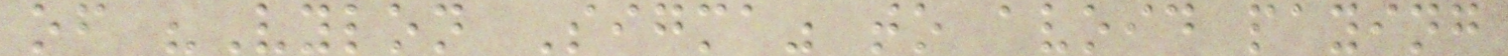of "Vylon Sigma" to avoid paying
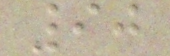90
